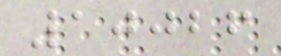10026
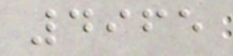4965
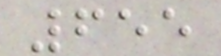655
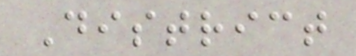District
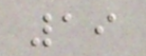19
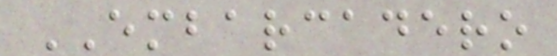EMBARCADERO
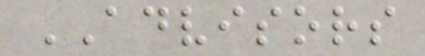ADVISORS
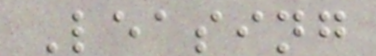Leasing
